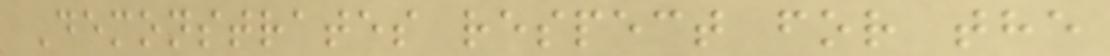Demonstrates respect for the
